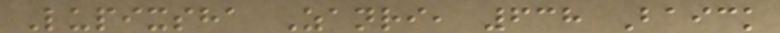Lupixsha Zanri, 638 Baick
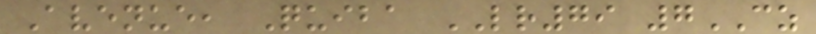Avenue, Quiba LR79 7CZ
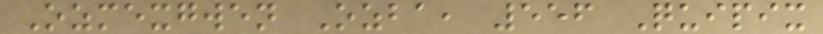Ozmexgwen Ozba, 556 Quipix
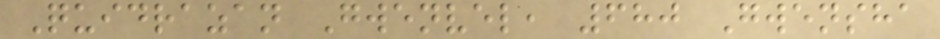Quidrazan Gwenvel, 680 Gwensha
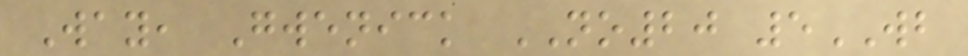Way, Gwenick NO20 5WB
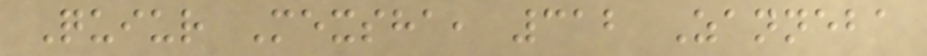Quiur Mexsha, 312 Zanneba
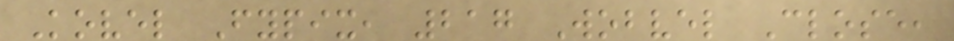Kovel Fypix, 217 Wobvel Close,
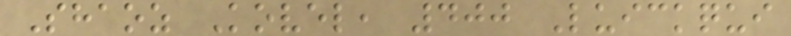Shaoz Kovel, 400 Luickqui
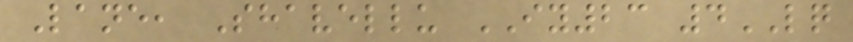Lane, Shavellu IY23 4LQ
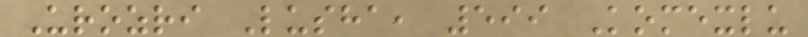Urozri Lusha, 599 Komexlu
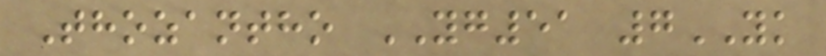Thozantho YG51 7YK
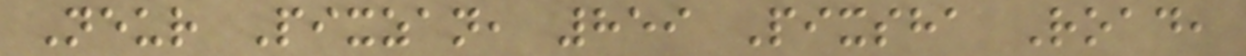Neur Pixzan, 859 Pixsha Road,
